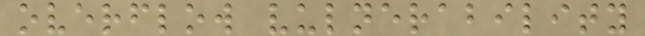overflow vulnerability
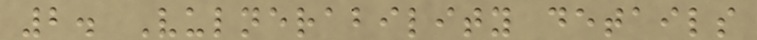2. Vulnerability details
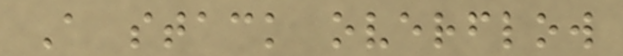A stack overflow
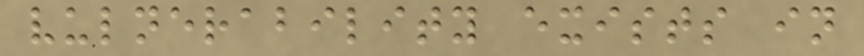vulnerability exists in
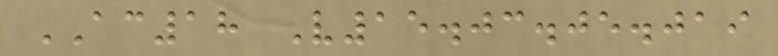AC18 V15.03.05.019
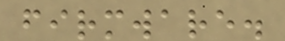firmware.
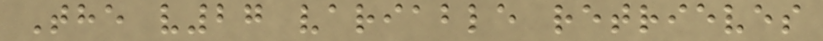The v27 variable retrieves
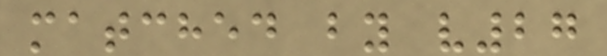matched by v27
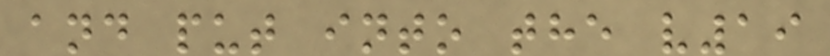and put into the v19
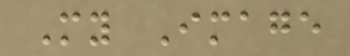My Image
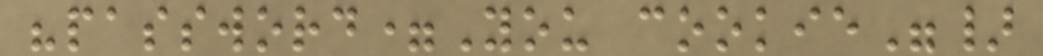"password=You cookie"}
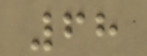68
